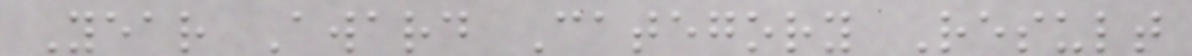Year Award Category Result
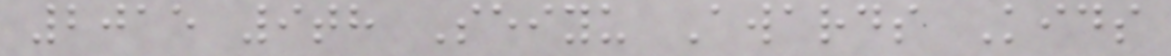2015 9th Seiyu Awards Kids
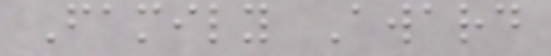Family Award
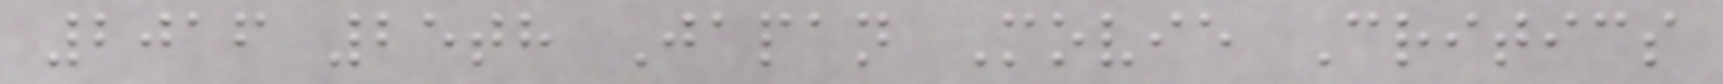2016 25th Japan Movie Critics
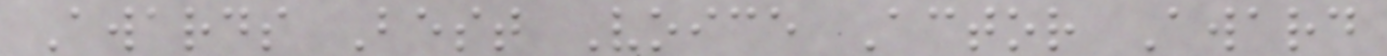Awards Best Voice Actor Award
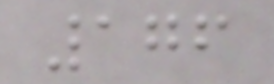176
